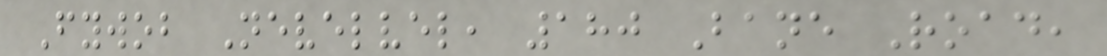Fywob Nevelvel, 180 Bane Road,
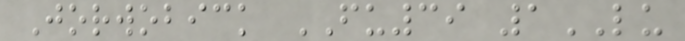Jorwobick FU39 1LU
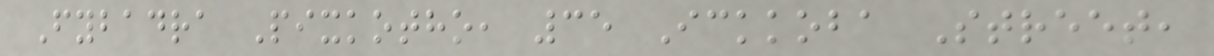Fybadra Pixkotho, 35 Ickkoba Street,
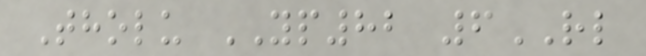Tholu YP82 6RL
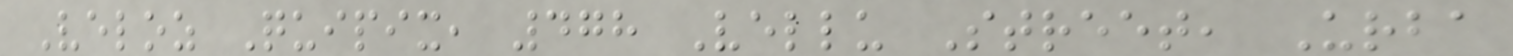Veloz Quipix, 478 Vellu Street, Urba
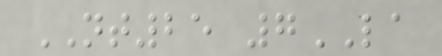NT25 7LA
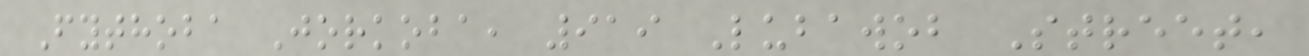Fythoba Jorkoba, 919 Lubawob Street,
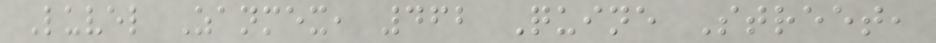Luvel Zanmex, 462 Quine Street,
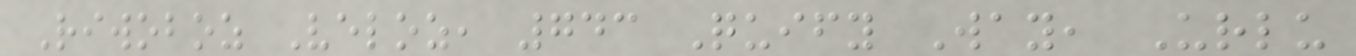Riwoboz Veloz, 743 Quify Way, Urlu
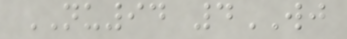NU94 4WJ
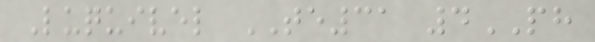Luquivel TE31 4PH
